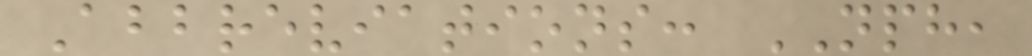Abbreviations: NPH,
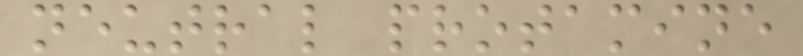neutral protamine
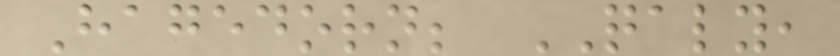Hagedorn; QALY,
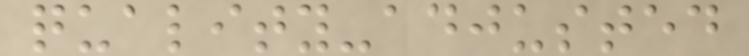quality-adjusted
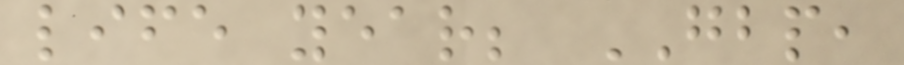life year; GBP,
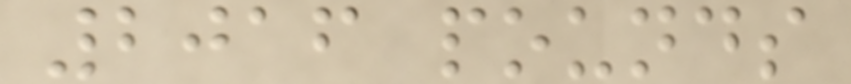2016 pounds
